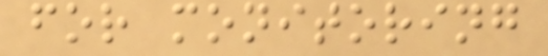for monitoring
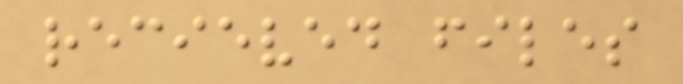recieved files
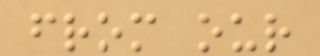from our
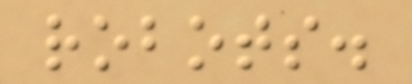robots.
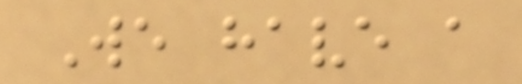We have a
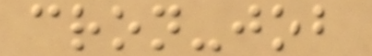cron-job
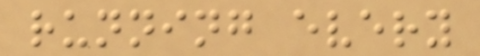running every
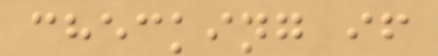checking if
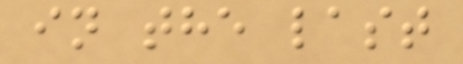in the last
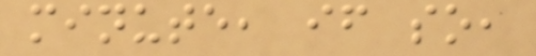minute, if so,
